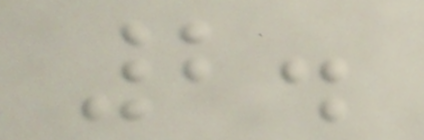2.
